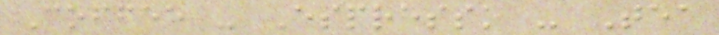Coffee - Espresso - Tea
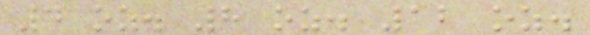4 oz. 8 oz. 12 oz.
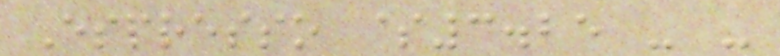Espresso $3.25 - -
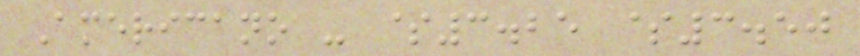Americano - $3.25 $3.50
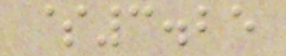$3.25
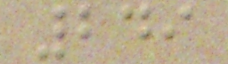249
